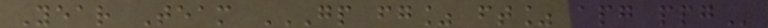Year Team GP FG% FT% APG PPG
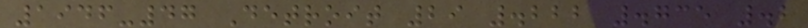1946-47 Detroit 29 .222 .735 .2
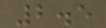2.5
